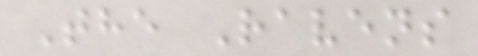The Ravens
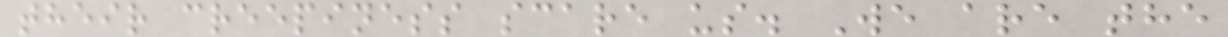their creepiness scare us. We are the
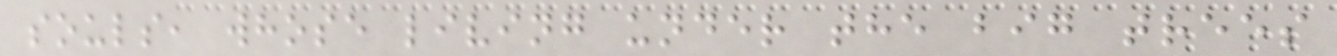souls, whose living under the big trees
